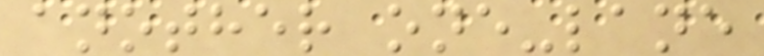another one-lane
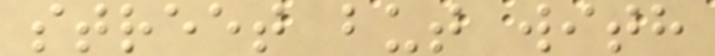street but with
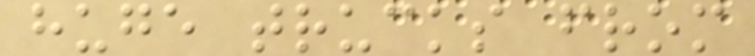huge trucks from
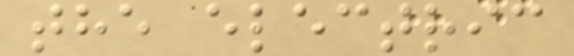the electric
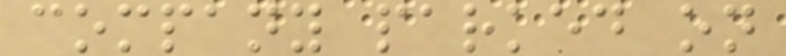company parked on
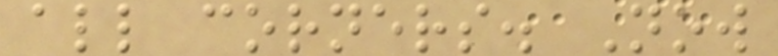all corners. Now
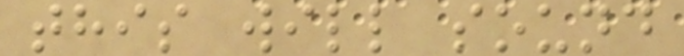this will sound
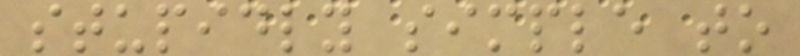stupidly simple to
